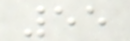55
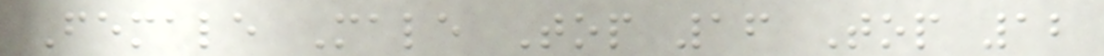Female Male Top 16 Top 12
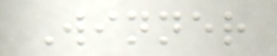Winner
